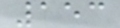153
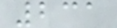231
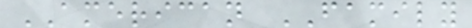AMERICAN FAMILY
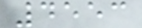4553
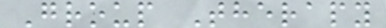Group Therapy
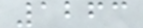1263
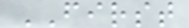FIRST
